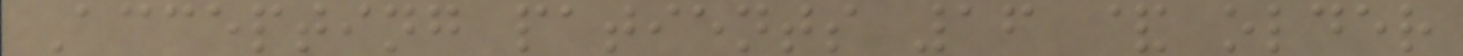Accepting patients 16 & older
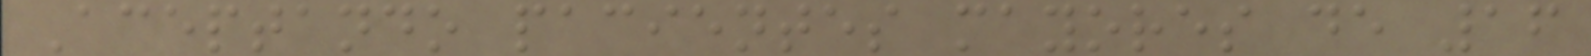Aceptando pacientes mayores de 16
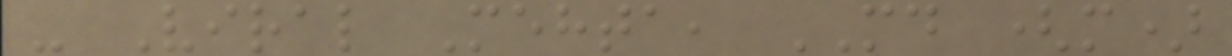- Viral Mehta, MD (m)
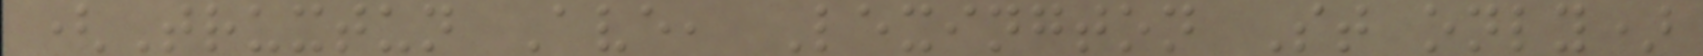(Truxtun Ave, Lexington St only)
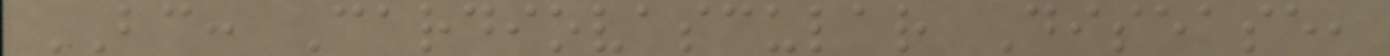BC: Cardiovascular Disease,
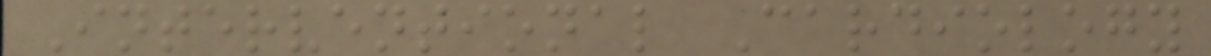Interventional Cardiology
